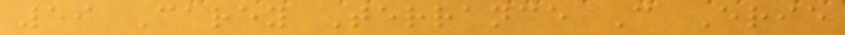59 Carey Terrance C Erie
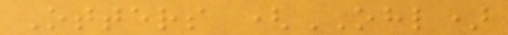Otters (OHL)
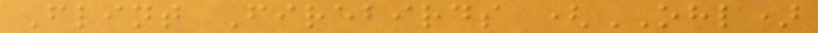Flint Firebirds (OHL)
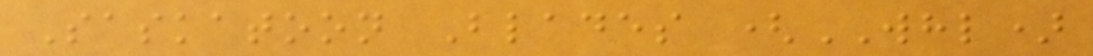Saskatoon Blades (WHL)
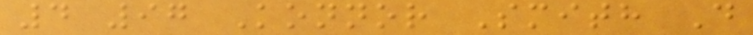4 97 Konnor Smith D
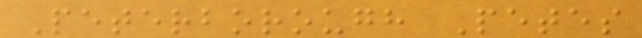Peterborough Petes
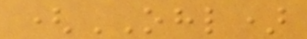(OHL)
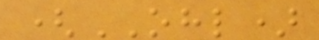(OHL)
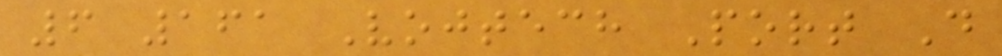6 161 Vojtech Port D
